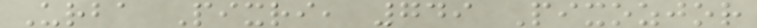Urba Pixri, 749 Pixozjor
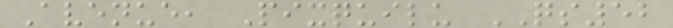Avenue, Pixquilu QS52
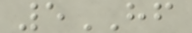5HF
